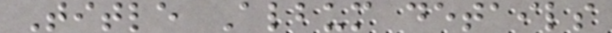Title Album details
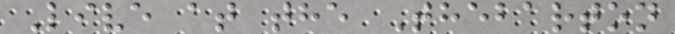Live at the Thebarton
